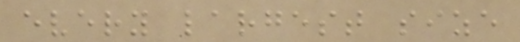every largest size
